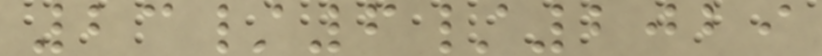23/6/2029
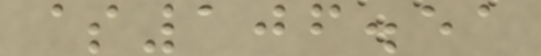$106.51
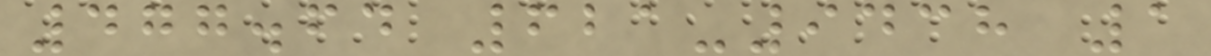477.64 621-9438 1
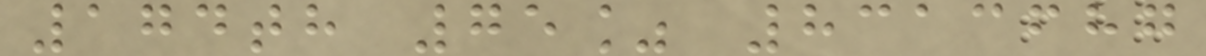174th 75% 8313687
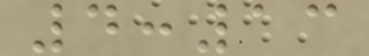4:13
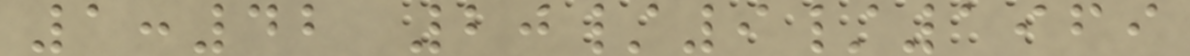1:42 20/9/1969
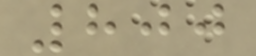800
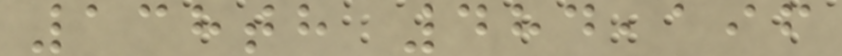138th 484,196
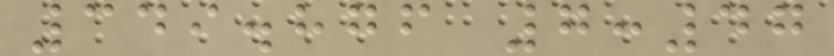349.876 7:47
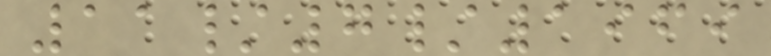11/7/1969
